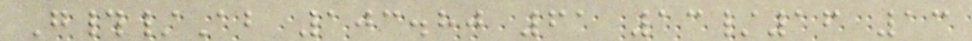G#/Ab 103.80 61 13/16 13
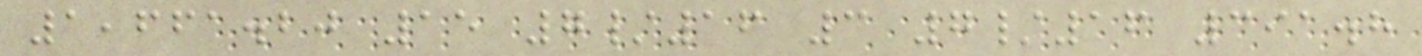1,661.20 15 7/16 3 7/16 391.8
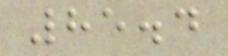85.4
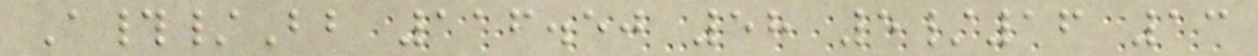A#/Bb 116.50 58 5/16 13
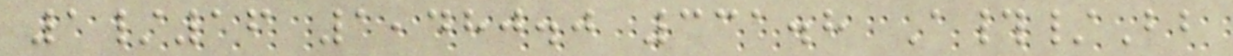1/16 1,480.0 331.8 A#/Bb
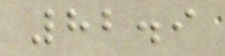82.9
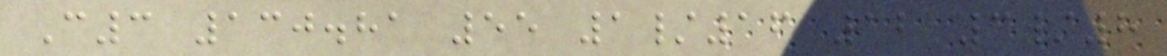C3 130.81 55 1/16 12 3/8
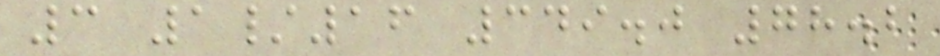3 1/16 349.0 78.2
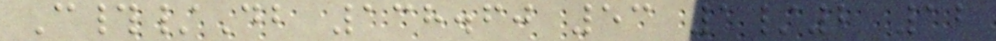C#/Db 138.60 53 1/2 12
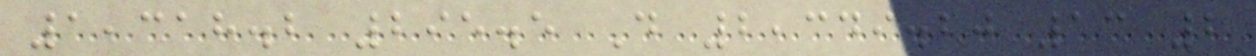1,318.2 295.5 D 2,349.20 13 2
